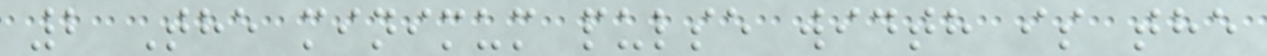2 The minimum pulse width is the
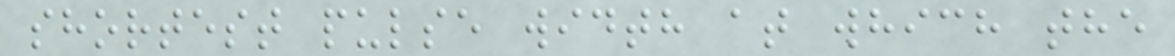shortest pulse width at which the
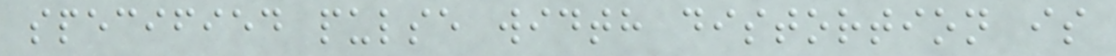specified pulse width distortion is
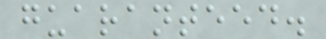guaranteed.
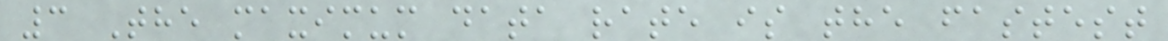3 The maximum data rate is the fastest
